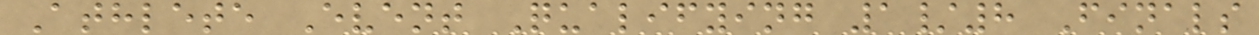Athlete Event Qualifying 1/8 Finals
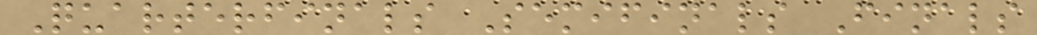Quarterfinals Semifinals Finals
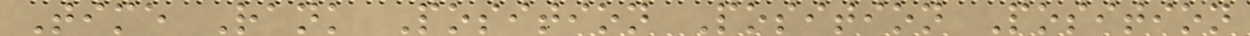Time Rank Position Position Position
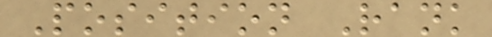Position Rank
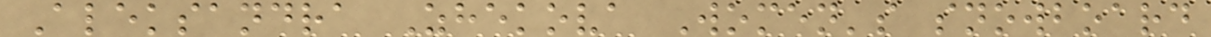Aleksandra Zhekova Women's snowboard
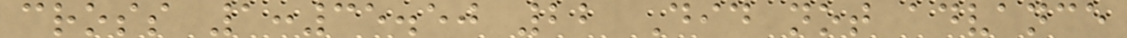cross 1:35.50 22 Did not advance
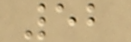52
